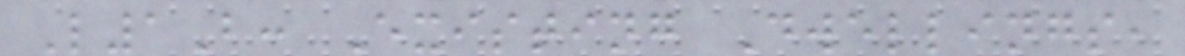L1B: Existing Dwellings,
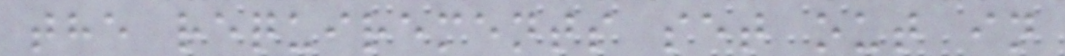the requirements set out in
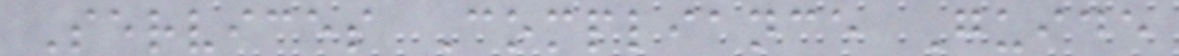Services Compliance Guide
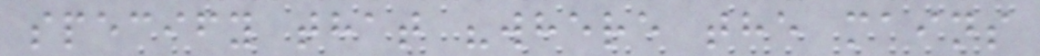specify that "where the mains
